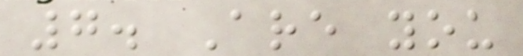7. Are you
